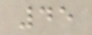45
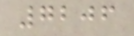7206
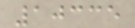10335
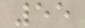55
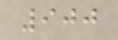900
